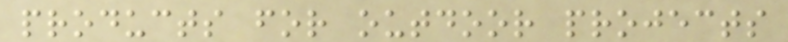products for outdoor projects
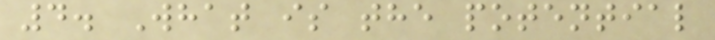4. What is the potential
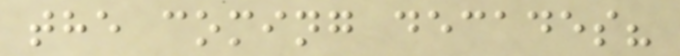the coming decades?
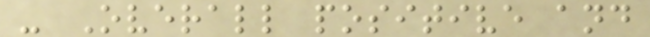- Overall positive and
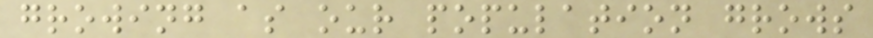growing as our population grows
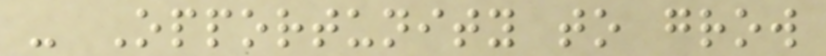- Opportunity to grow
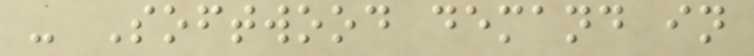- Softwood demand in
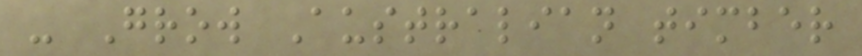- Grow Australian timber
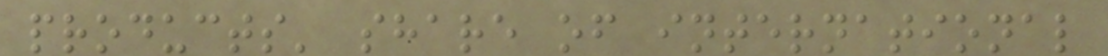products' share of international
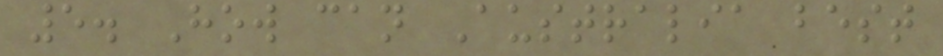5. How can Australia best
